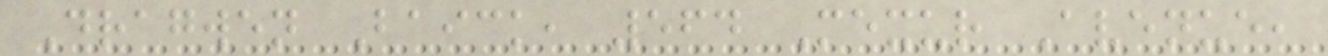Dragwen Baick, 564 Mexur Avenue,
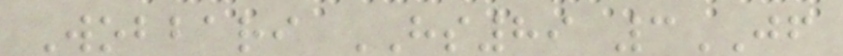Wobbari HS89 3JF
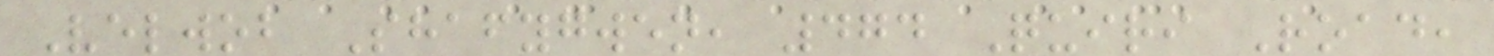Velwob Shafygwen, 474 Quiri Road,
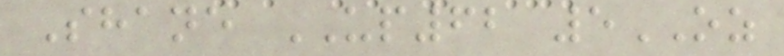Shane UP62 5OZ
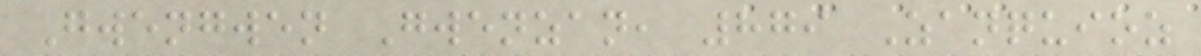Gwengwen Gwenzan, 879 Zanquioz
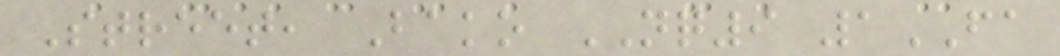Street, Bako NQ9 1FA
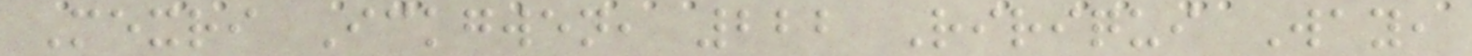Mexri Ickgwen, 222 Ririqui Way,
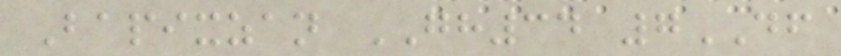Bapixzan GH34 7DF
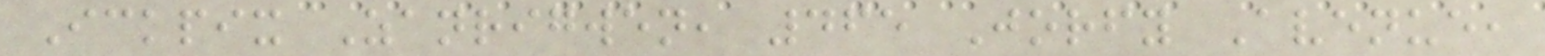Ickpix Zanrigwen, 465 Jorfy Avenue,
